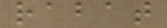rabat
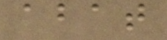abat
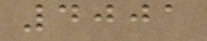4001
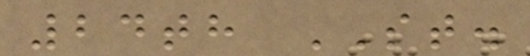24th ST.
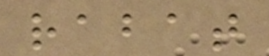rabat
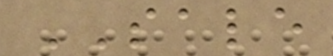SALE
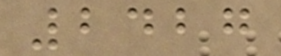2427
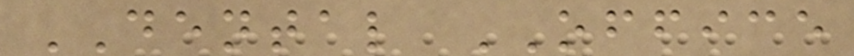DENTAL OFFICE
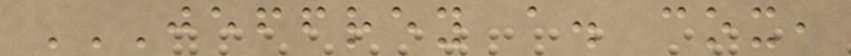JEFFREY A. COX,
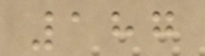187
